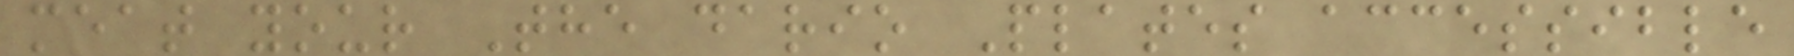meat your The dario Plates accessible
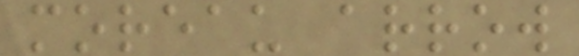moreau arrow
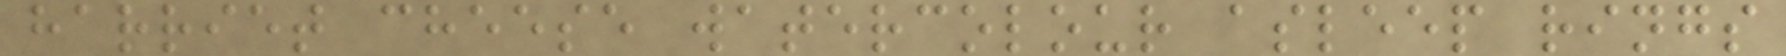harriet cheese watercolour asleep rings
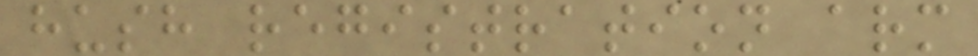hush registration arm
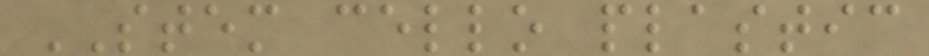STEM cello plastic
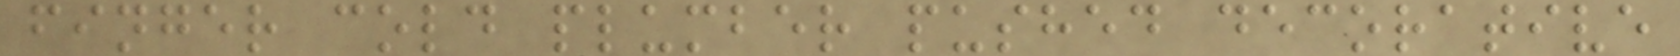finger cold plumber pushed decorative
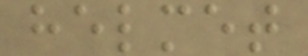helmet
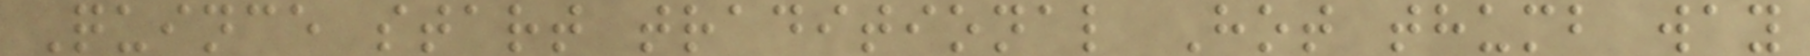Quince start traditional Hot thumb way
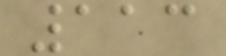113
